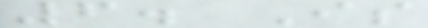6. Is
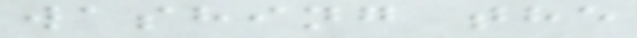washing the
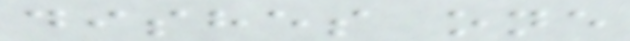dishes one
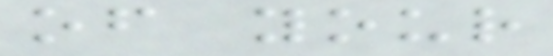of your
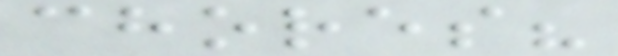chores?
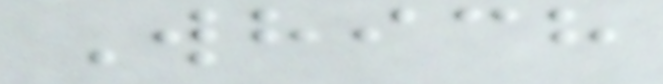Which
